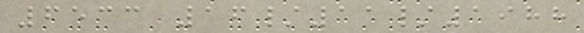6533 16/11/1988
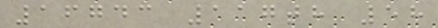16743 117th 58
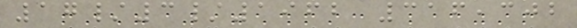17/3/1962 316,302
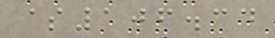$106.34
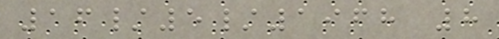16/5/1968 8
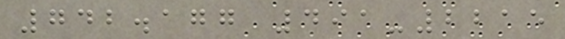742.177 491-2215
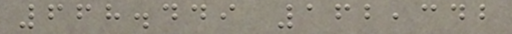668.449 162,342
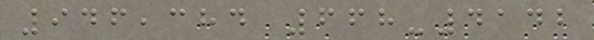946,384 668-4142
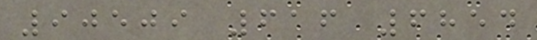90509 616 6854
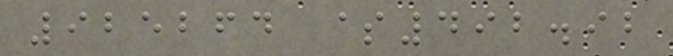925264 $492.92
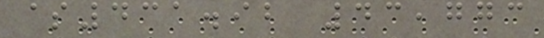$431.92 43,773
